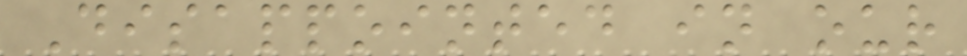Disappointed in our
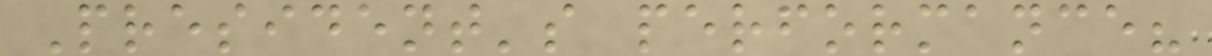President's performance?
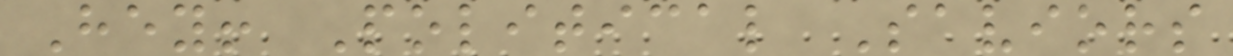Hey! Political Saviors
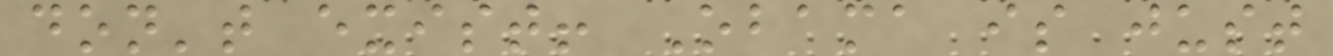don't exist! Obama is just
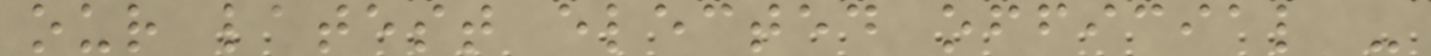our latest elected official -
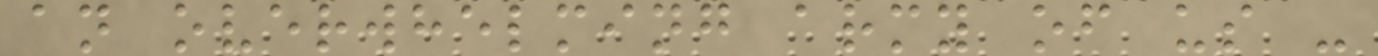an overwhelming army of us -
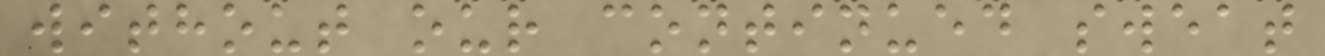without our continued sweat
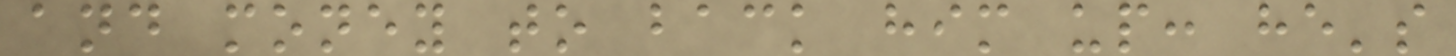and money to back him up: he's
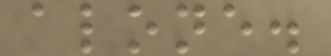alone.
